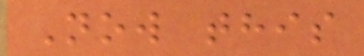Now this
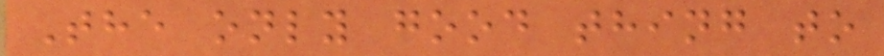The only good thing to
